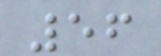56
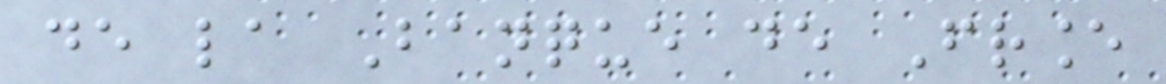de la Banque de France
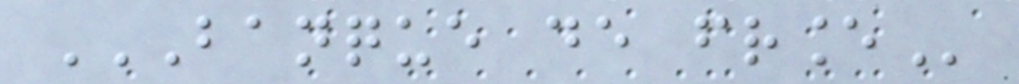BANQUE DE FRANCE
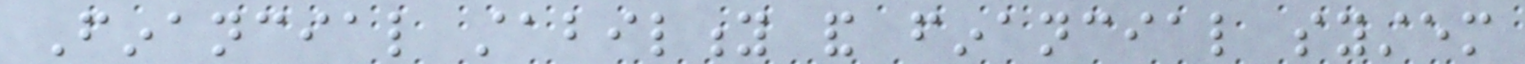Financial stability and financial system
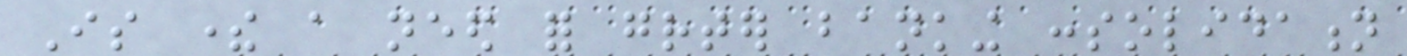Is there a need for greater banking consolidation
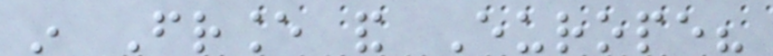in France and Europe?
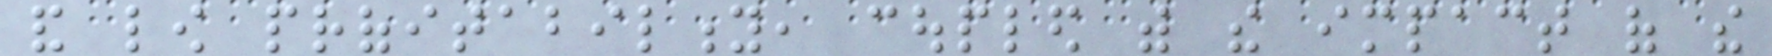and low profitability, coupled with the impact of the
